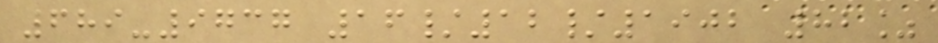689-9737 16/12/1902 82%
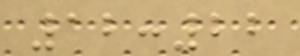12:22
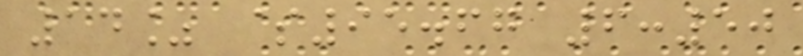14% $95.67 6:50
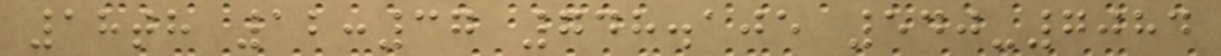18th 12:37 748.105 540-7084
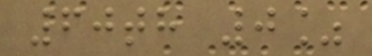60th 0%
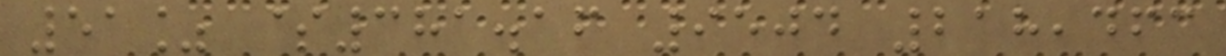51% $381.16 9504 218,463
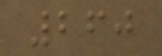260
